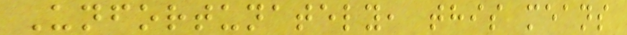Unfortunately, this means
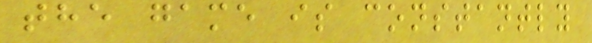the game is constantly
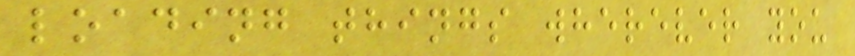loading things wherever you
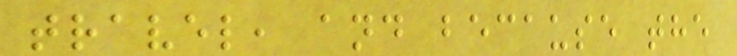travel, and because the
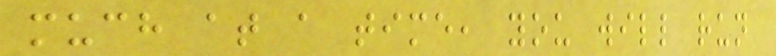much at a time, you will run
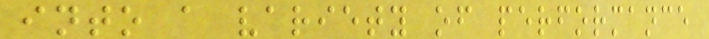into a variety of performance
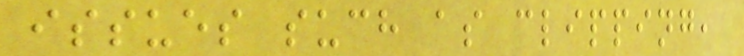issues such as clipping,
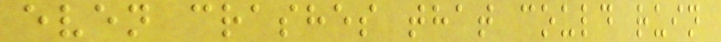even crashes that could ruin
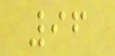96
